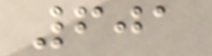601
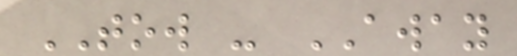TOW - AWAY
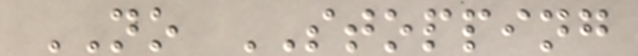NO STOPPING
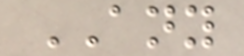ANY
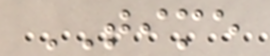TIME
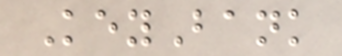KeyBank
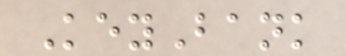KeyBank
